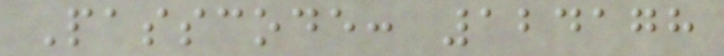Passcode: 124178
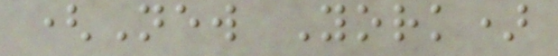(New York)
